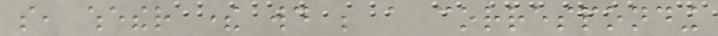so, whether there would be a corresponding
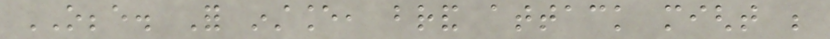OBBE. For instance, brand attack might be
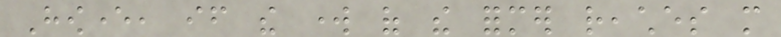However, if the work of the former reaches more
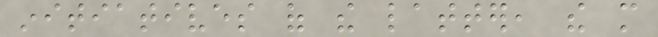initiatives of the latter, the more
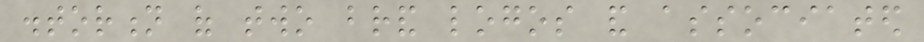distortion of two brand logos and associated
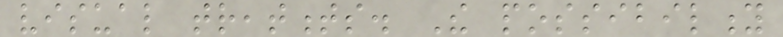visual treatments. The possibility
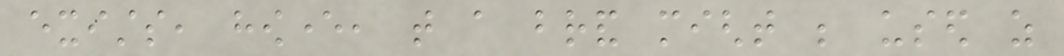exists, however, that a brand might be used as
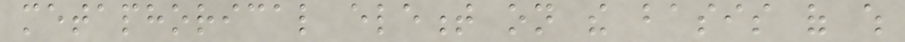metaphorical element on the basis of which
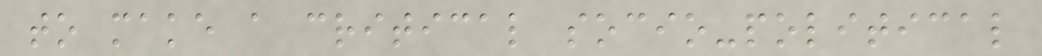to make a critical socio-political
